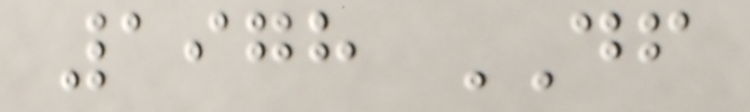1978 DF
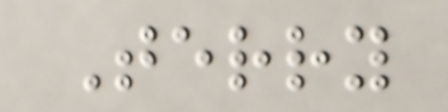Terry
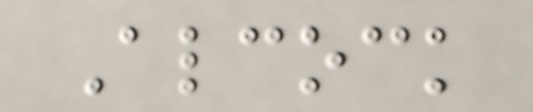Alcock
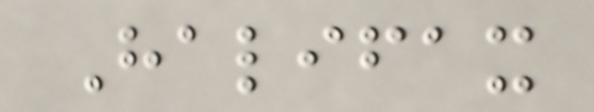Halifax
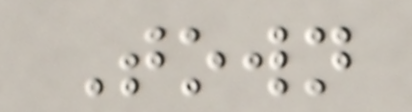Town
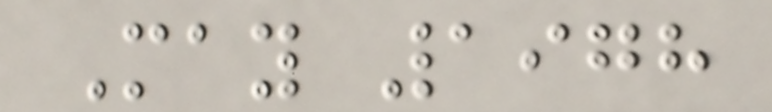May 1978
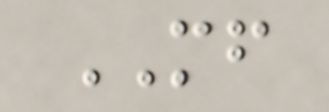MF
